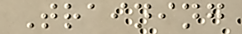Training
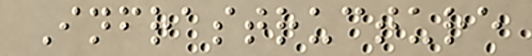Infrastructure
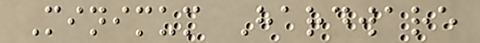Minimum Hardware
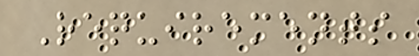Requirements
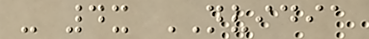- 4x NVIDIA
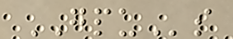GPUs
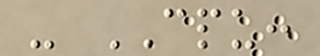- CPU:
